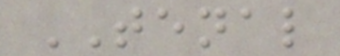TENAL
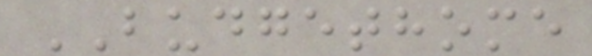BUDGETHOME
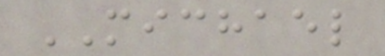MICHAEL
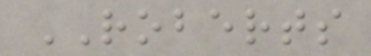ROBERTS
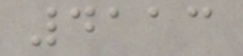4113
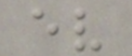ev
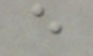e
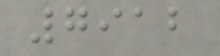7912
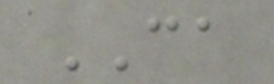CA
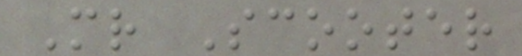Mr Scooter
